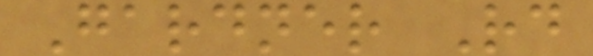Gardner Rd
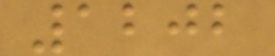1202
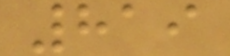819
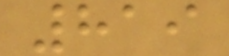819
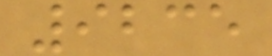9235
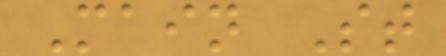Main St
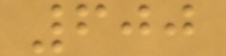600
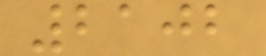2102
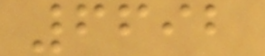6692
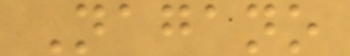Nagano
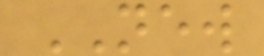NEW
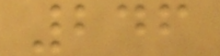246
